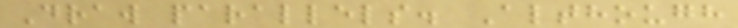Draw parallels. Although
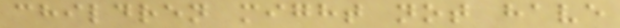children might not have
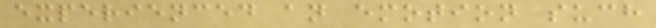experienced an emotion such
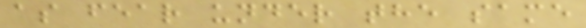as fear under the same
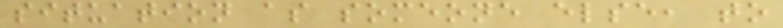situation as someone else, to
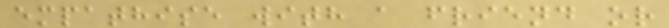empathise with a friend or
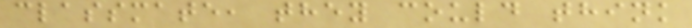classmate, they could think
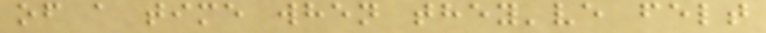of a time when they've felt
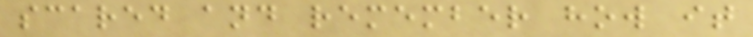scared and remember how it
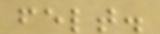felt.
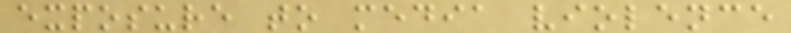exposure to media violence
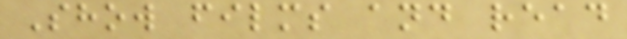Show films and read
